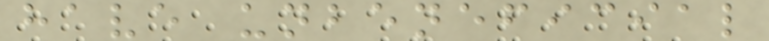have unbeneficial
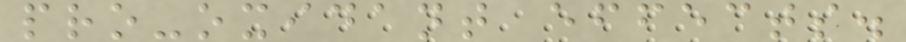pro-oxidant effects.
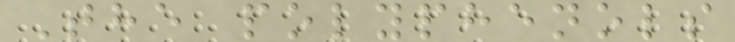The polyphenols
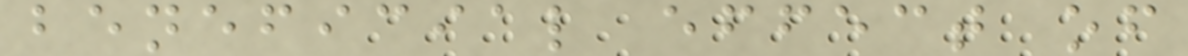beneficial effect of
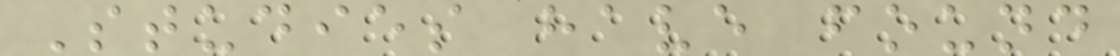Studies have found
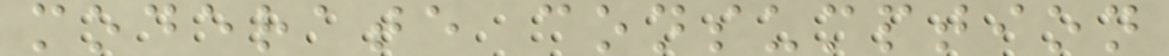moderate consumption
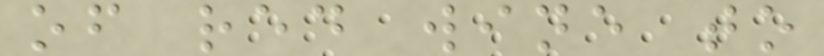of red wine to
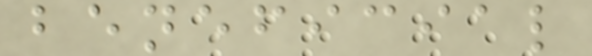beneficial
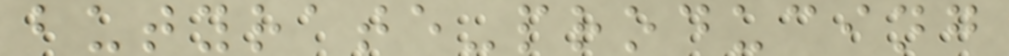butyrate-producing
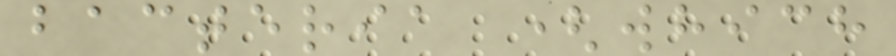bacteria (which
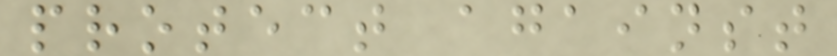protect against
